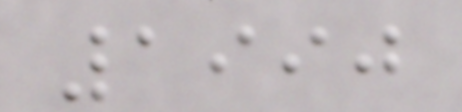1990
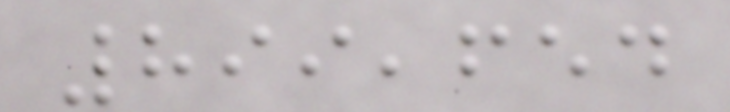899,654
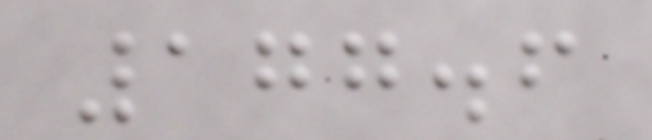177.6
